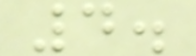4.
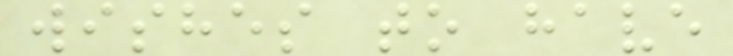wishes to have
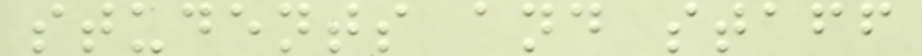students and staff
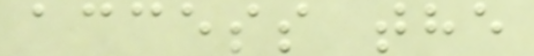access the
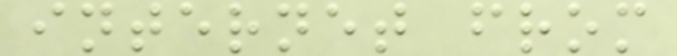internet from
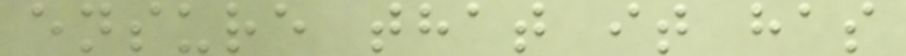ensure that it has
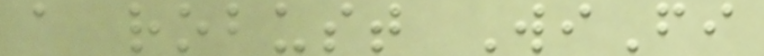a robust WiFi
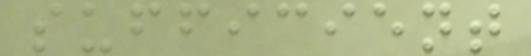sufficient
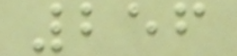256
